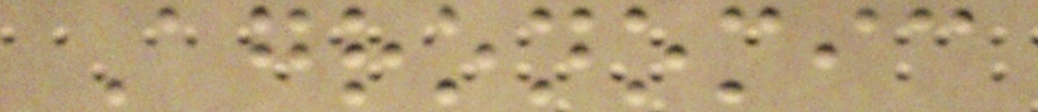Agronomic
